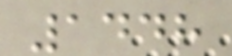1448
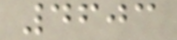4603
